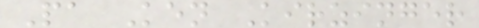Pa Ken Kirzinger
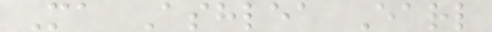Ma Ashlea Earl
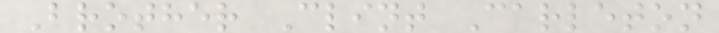Brother Clint Carleton
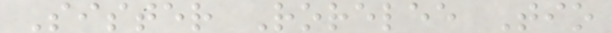Sister Rorelee Tio
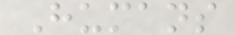Humans
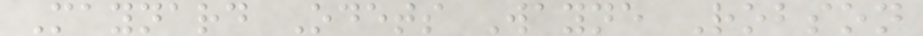Maynard Odets Wayne Robson
